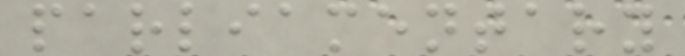parliamentary
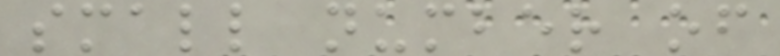small number of
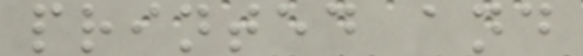printed and
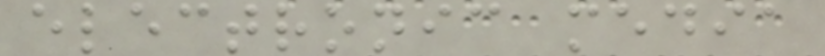electronic media
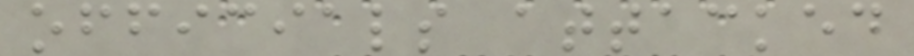officials attacked
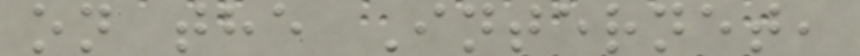on the Internet,
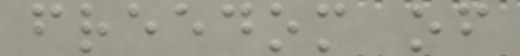freedom of
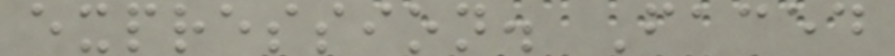expression. Faced
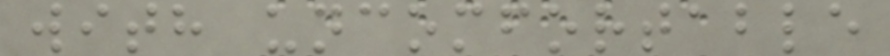with uncomfortable
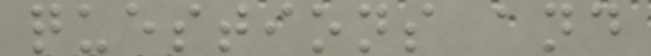questions and
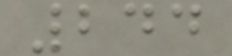244
